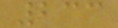233
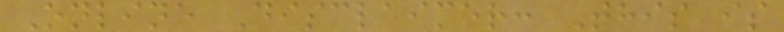Online Disclaimer: This is
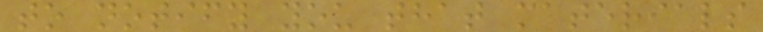to notify you that materials
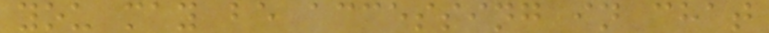you may be accessing in chat
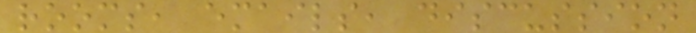rooms, emails, discussion
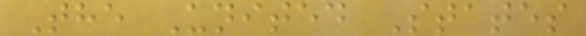The United States
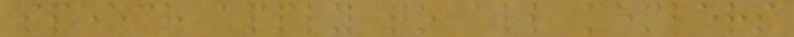speech apply to all members
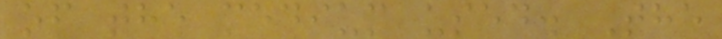of the medium used. The
